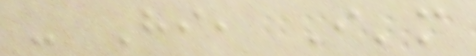- Hi, I'm
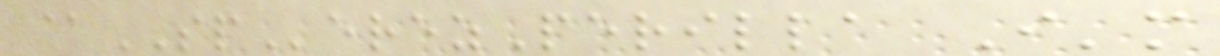@SPerezPerilla I'm
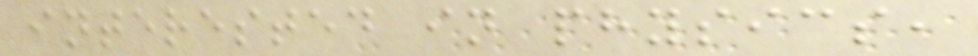interested in physics,
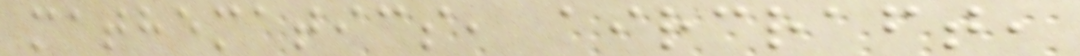mathematics, aircraft,
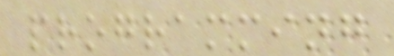programming
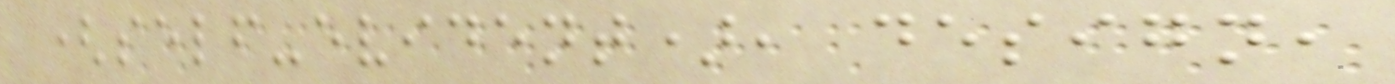(self-evident), design,
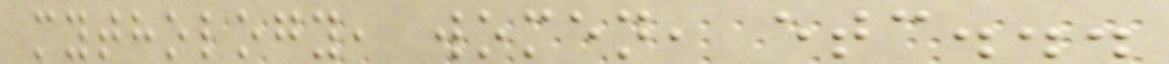mythology, women, etc...
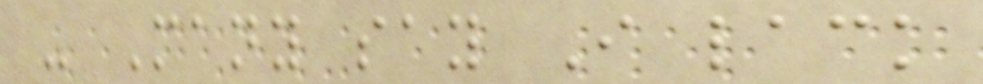- Many say I lack
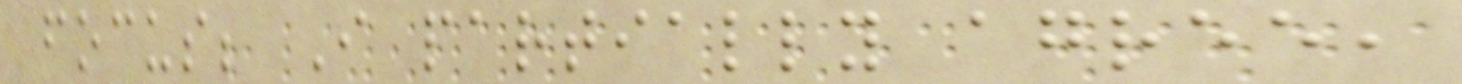focus; I partially agree,
